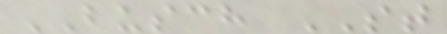BUSCH ST
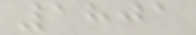1801
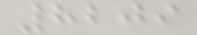8209
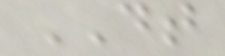DT
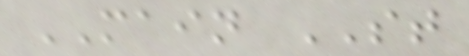MAIN ST
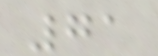71
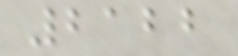2122
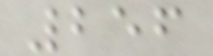256
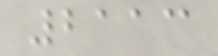2113
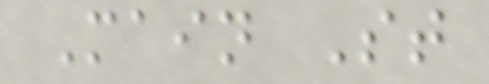Main St
